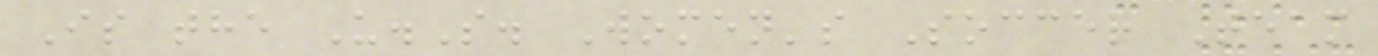Is the U.S. Women's Soccer Team
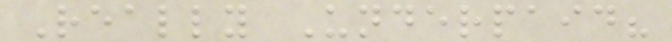Really Underpaid?
